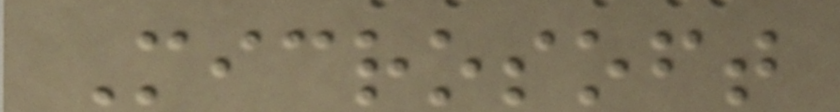Microsoft
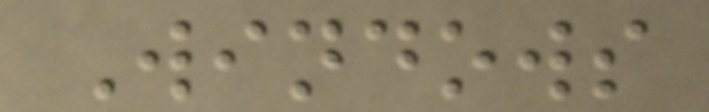Windows
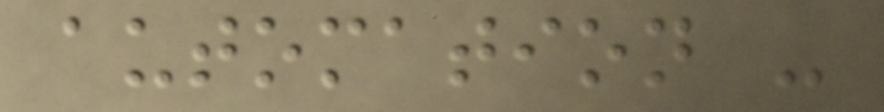automation -
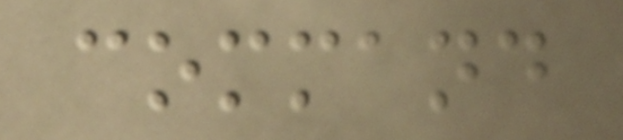command
